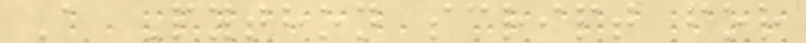A Python script for
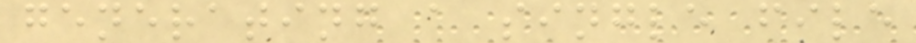generating a single file
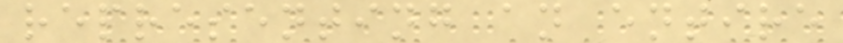representing an entire
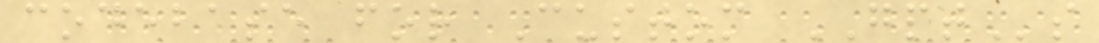codebase for Custom GPTs
